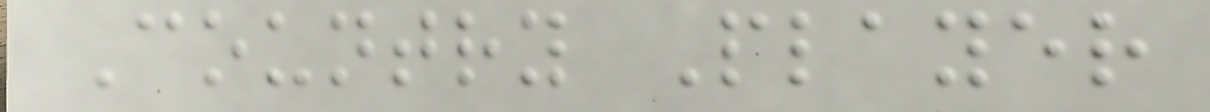Country Player
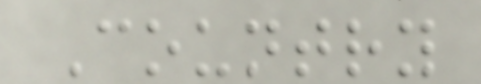Country
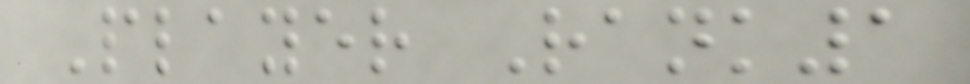Player Rank1
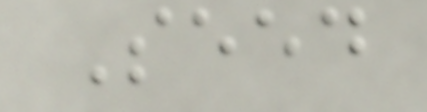Seed
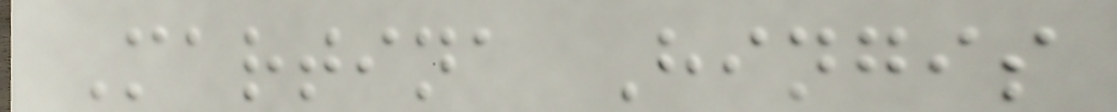Martina Hingis
